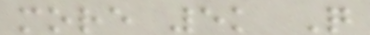more 5k Q
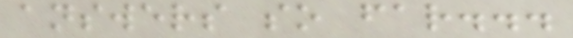answers so far...
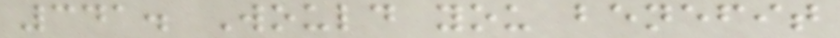341. Would you benefit
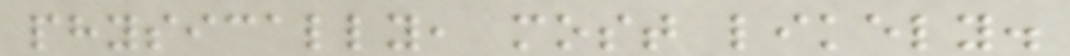physically, most likely.
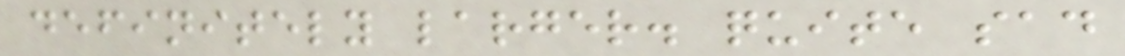definitely larger. quite sad
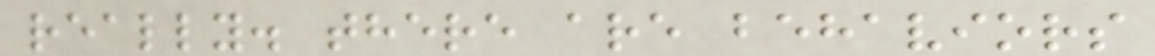really. there are behaviors
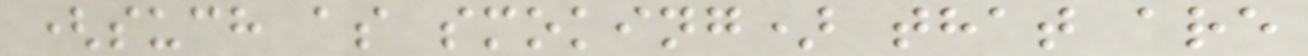(such as smoking) that are
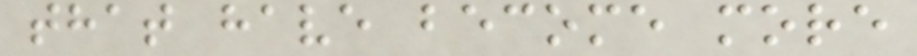that have become more
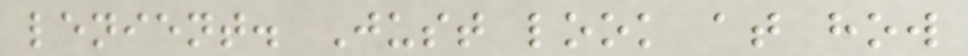lenient. Just look at how
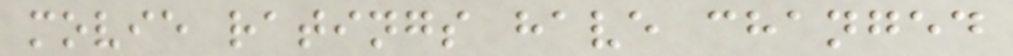movie ratings have changed
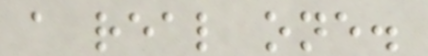a real one.
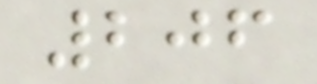206
